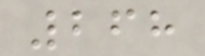268
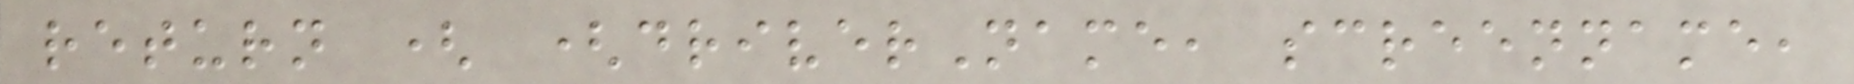return ( (driverName, screenname,
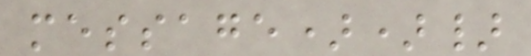message))}
